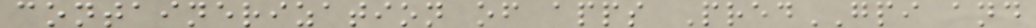containerization of apps PredGPI and
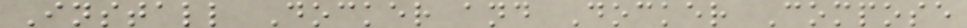Install Docker and Docker Compose
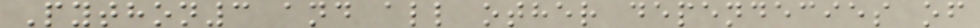Python3 and all other dependecies of
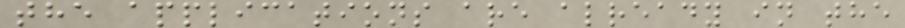the applications are already in the
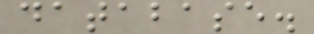database.
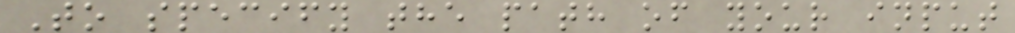To specify the path of your input
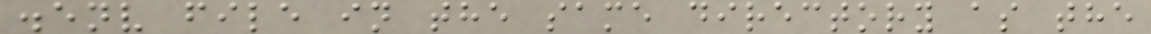.env file in the same directory as the
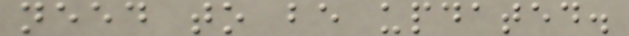need to be updated.
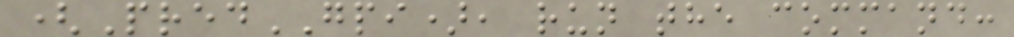(PredGPI), run the command:
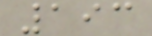193
